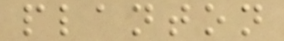planton
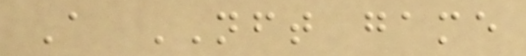A NFT game
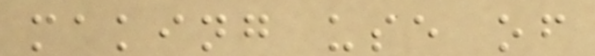making use of
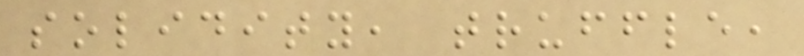solidity, truffle,
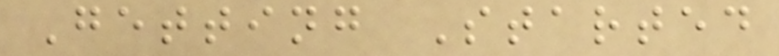Getting Started
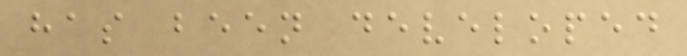has been developed
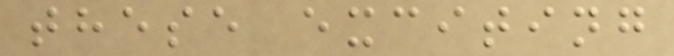these exciting
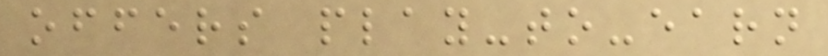offers play-to-earn
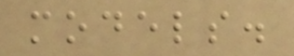models.
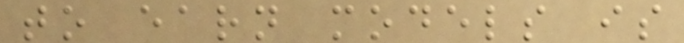to earn models is
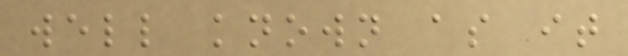well known as it
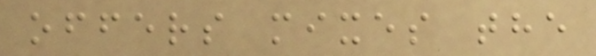offers mixes the
